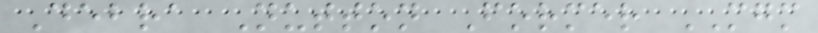Debra Nutton Former MGM
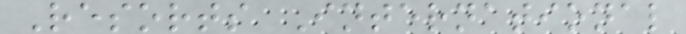Resorts International
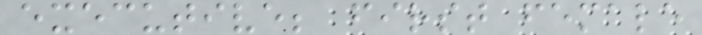executive; first female
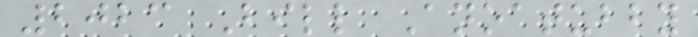2023 Bill Anoatubby
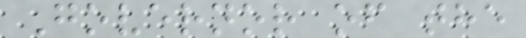Governor of the
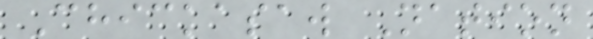Chickasaw Nation
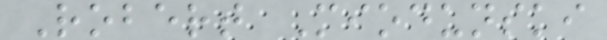Robert Miodunski
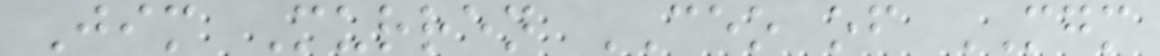Jim Murren CEO of MGM
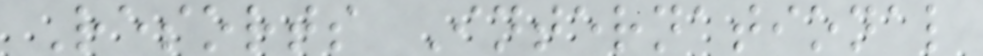Resorts International
